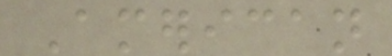American
